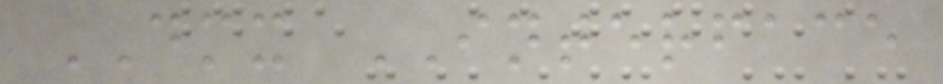DMX INTERFACE
